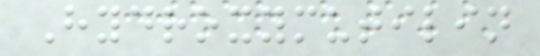Hydroxymutilin
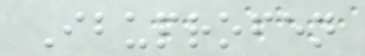Ibuprofen
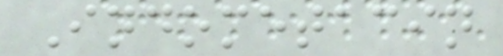Indometacin
